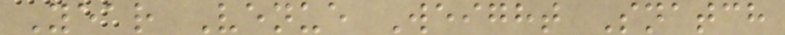Year Venue Weight Snatch
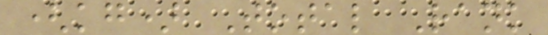(kg) Total Rank
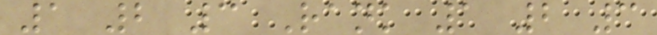1 2 3 Rank 1 2 3
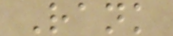Rank
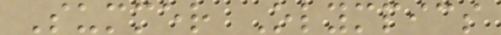Summer Olympics
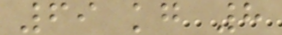69 kg 8
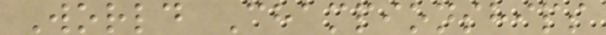World Championships
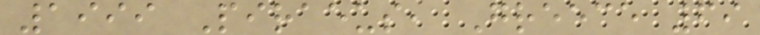1999 Piraeus, Greece 69
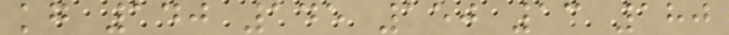kg 140 145 150 13 180
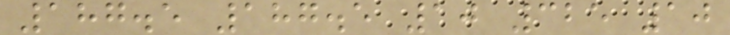187.5 187.5 10 325 10
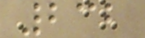232
